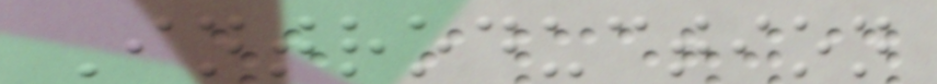Introduction
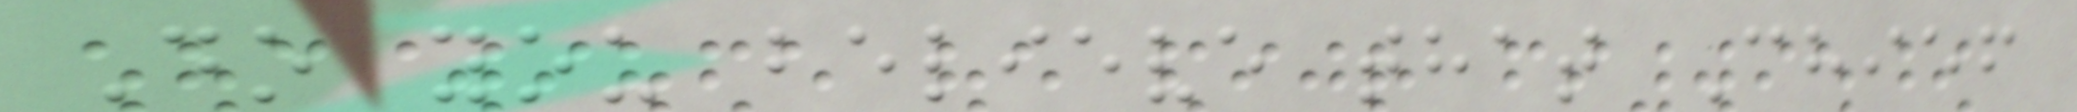Do you believe that Chief
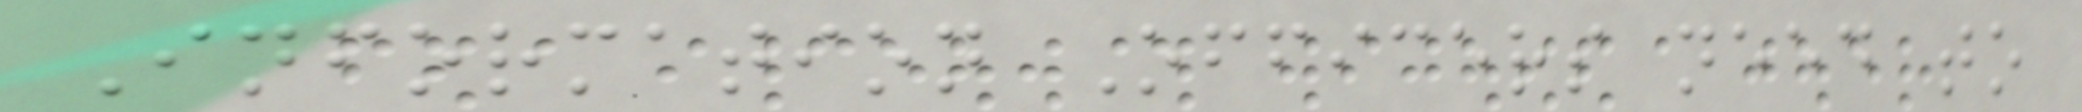Information Officers need to
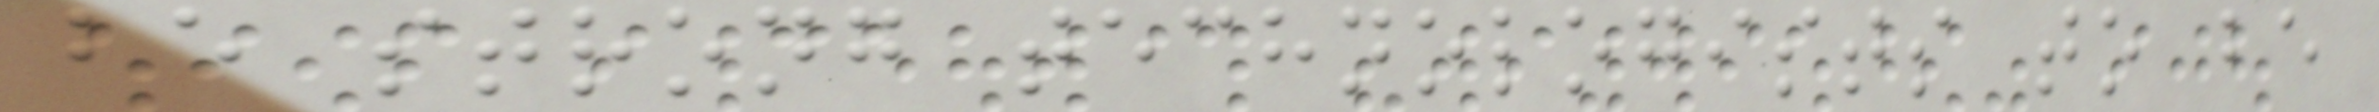be strong technologists to be
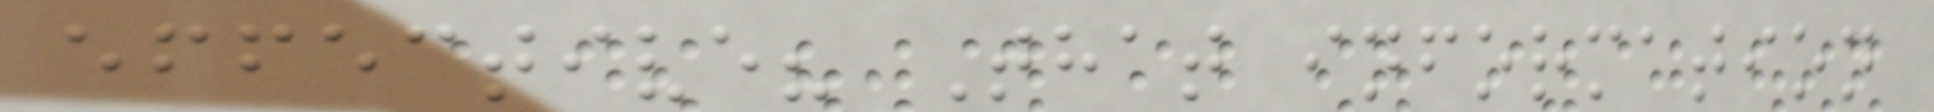effective? That information
